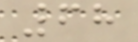68
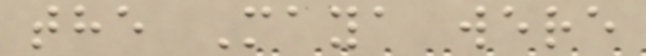the Maya were
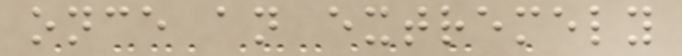once an extremely
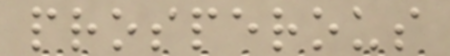prosperous
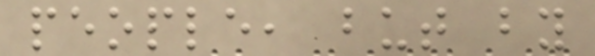people, but by
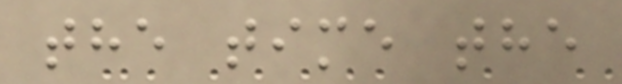the time the
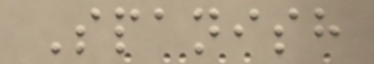Spanish
